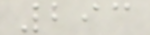293
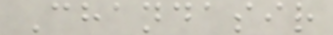Chandasir
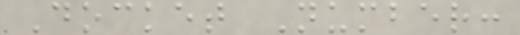Docket Number:
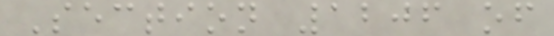Section 1206 of
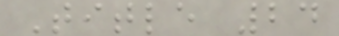Title 24
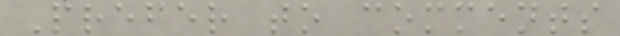Prefer to comments
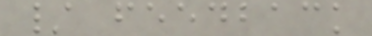/ feedback
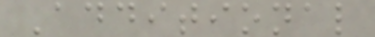Additional
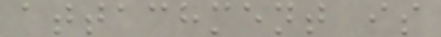attachment is
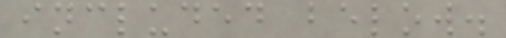included below.
